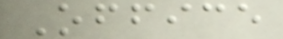Office
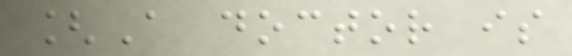[A doctor is
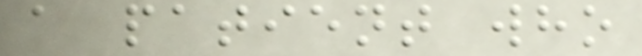a patient who
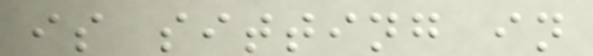is sitting in
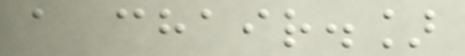a chair.]
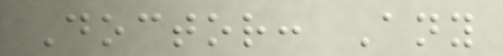Doctor: Any
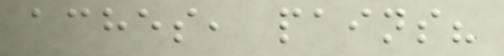aches, pains?
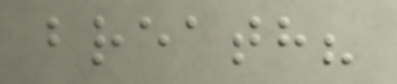breath?
